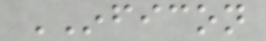INFICON
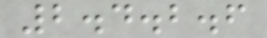2.4.2.6
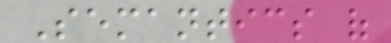Semantics of
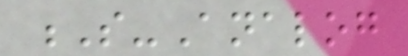S-Analog
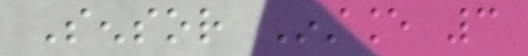Sensor Instance 3
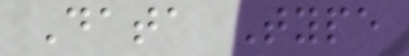Data Type
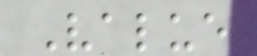Value
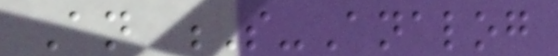An S-Analog
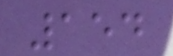154
